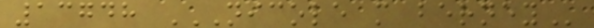13748 NICOLE M BERNEY
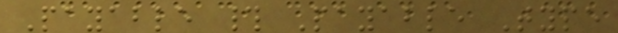Payable # Payable Type
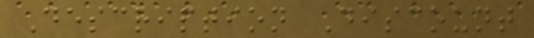Description Discount
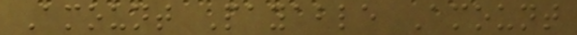Amount Payable Amount
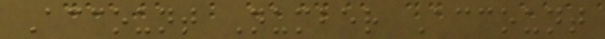Account Number Account
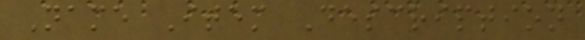Name Item Description
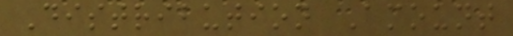Distribution Amount
